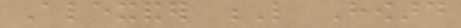Alexander L Howard
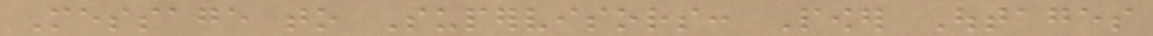Message to Supervisors: Power Outages
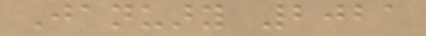January 2021
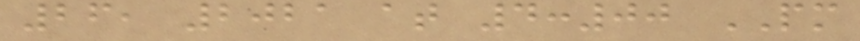26, 2021 at 4:00 PM
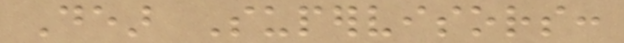Dear Supervisors:
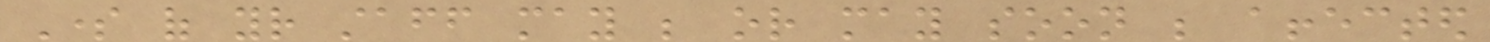Some of your staff may be or may soon be affected
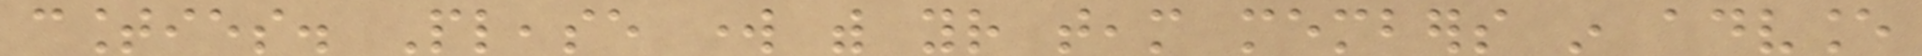counties. Please work with your team members in advance
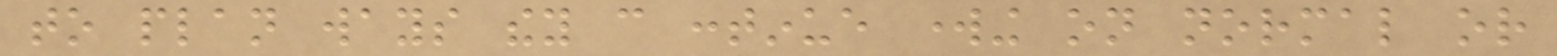to plan ways they can continue working on normal or
